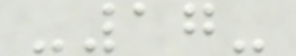-17-
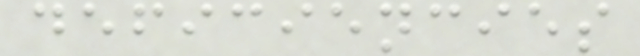deficiencies
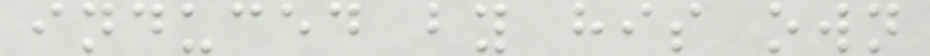induced by his own
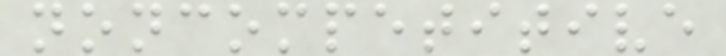noncompetitive
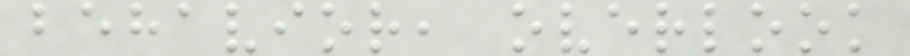behavior, overlook
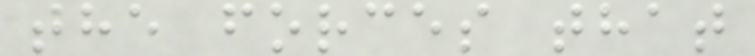the forces that
